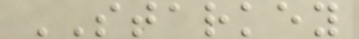STARKEY
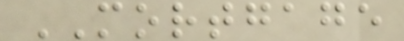MORTGAGE
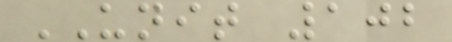UNIT 102
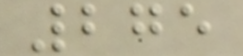275
